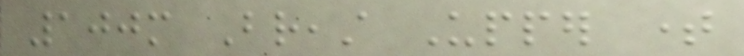100m Breast Upper time
